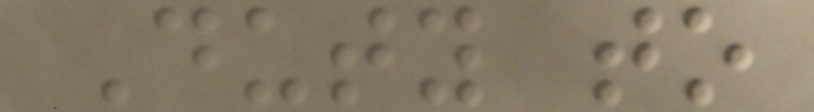Duty to
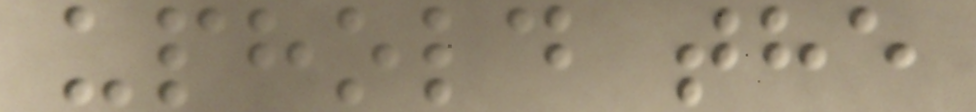uphold the
